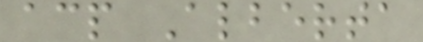acp Alberta
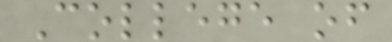College of
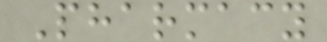Pharmacy
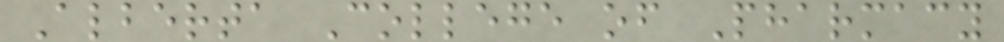Alberta College of Pharmacy
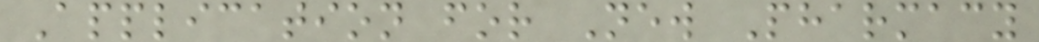Application for New Pharmacy
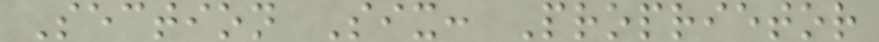Section Six: Proprietor
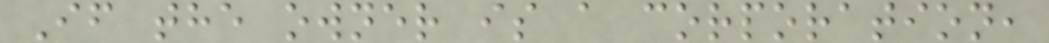If the owner is a corporation,
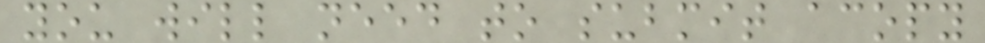you will need to submit acopy
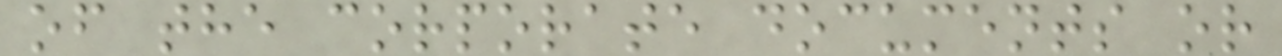of the corporate documents or
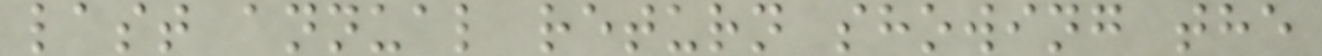last annual return showing the
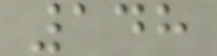148
